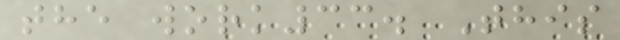the work33. This
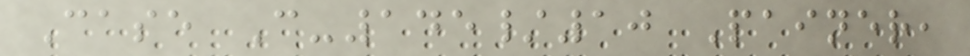Case C-145/10 Painer,
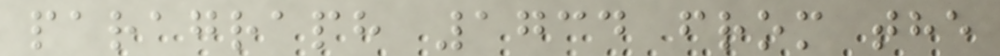paragraph 1734 from the
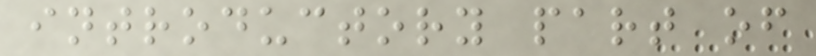introductory part of
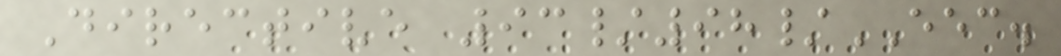Directive 93/98/EEC.
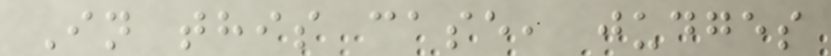In this case, judges
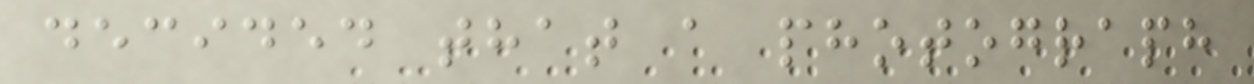decided that a photograph
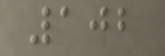102
